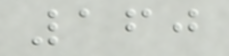160
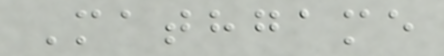Mathgame
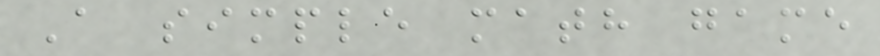A simple math game
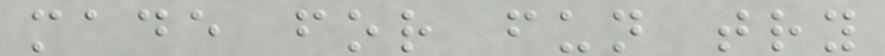made for fun try
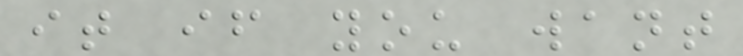it if you want
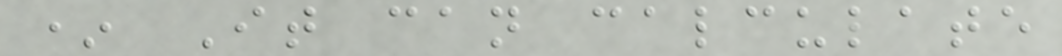* It can calculate
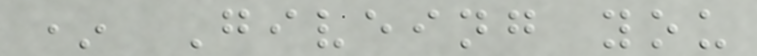* Giveing you
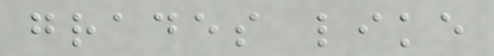grades like
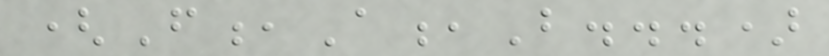(F,A,B...)
